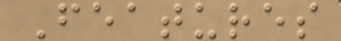Features
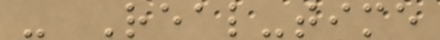- Real-time
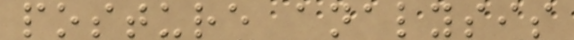posture analysis
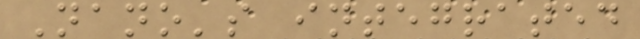Nano's integrated
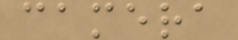camera
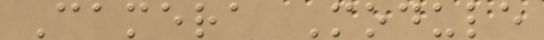Camera Module
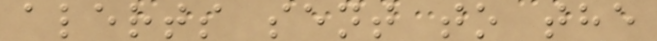alerts sent to the
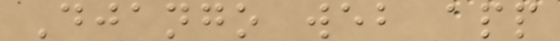Django web app
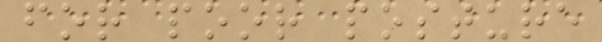for poor posture
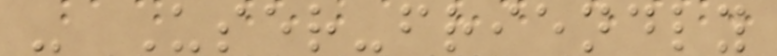- User-friendly
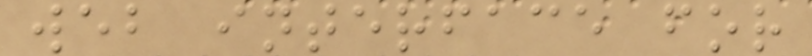web interface for
